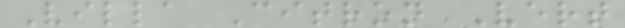Villa Citron Vert
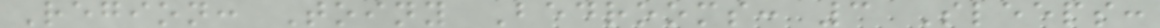Region: Toiny Bedrooms: 3 Sleeps:
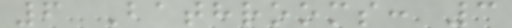6 Bathrooms: 3
